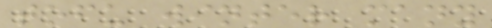tofu winter many
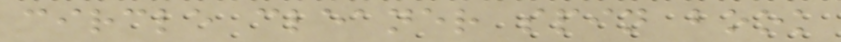circle cleaner spin book
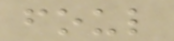foul
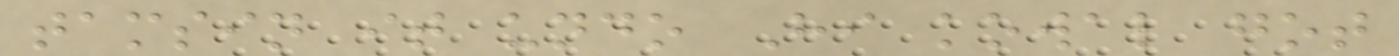tamsin it undo Hi kowal got
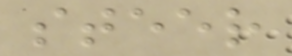steer
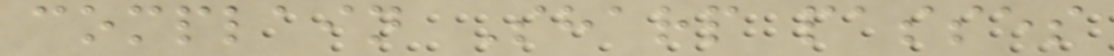complain Sharp passes
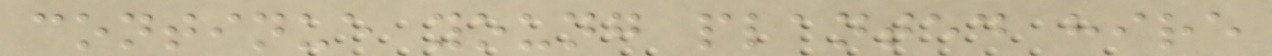continue young planted hire
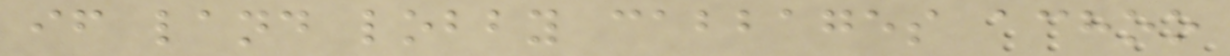if land lobby cabbages achoo
